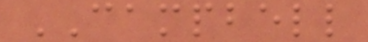CAMPBELL
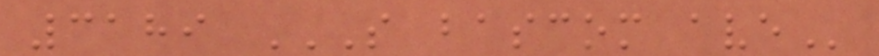3189 S BASCOM AVE
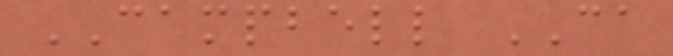CAMPBELL CA
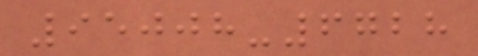95008-6728
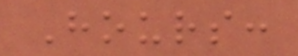Hours:
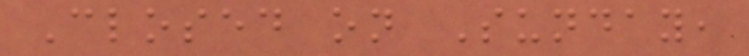Closed on Sunday,
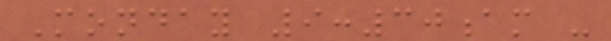Monday 9:30am -
